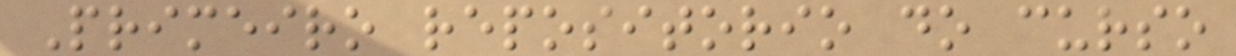Primeiro repositorio do curso
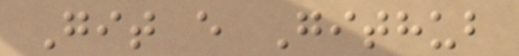Git e Github
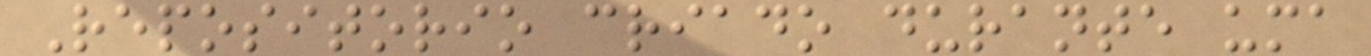Repositorio criado durante uma
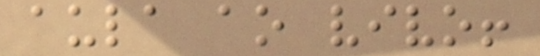aula ao vivo!
